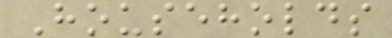Households
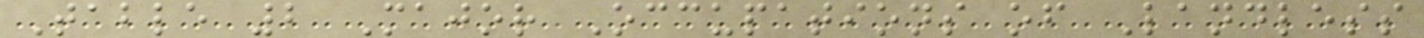Table 2 Major Occupations of Landless
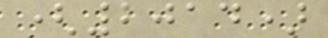(2014)
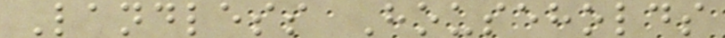Landless Households
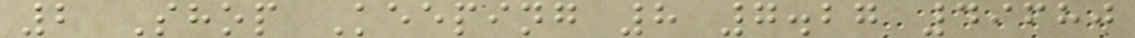2 Shop Keeping 8 7.27 49680
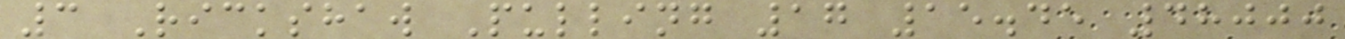3 Rickshaw Pulling 17 15.45 48000
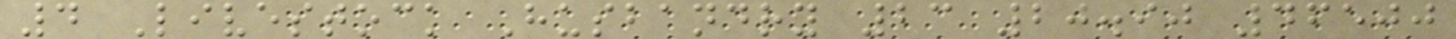4 Livestock Husbandry 23 20.90 46500
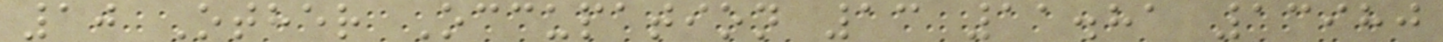10 Other Occupation 13 11.81 13980
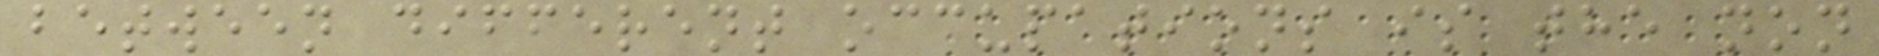between different occupations is the non
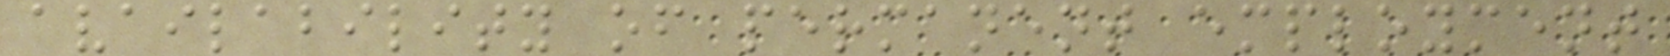availability of permanent employment
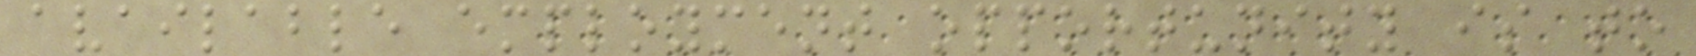available employment opportunity is to
